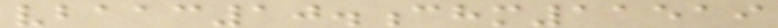vbaac10.chm11519
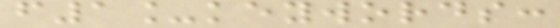f1_keywords:
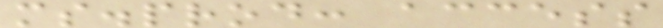ms.prod: access
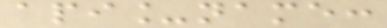api_name:
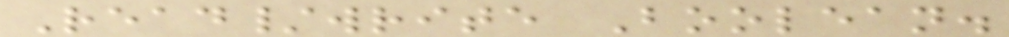Read/write Boolean.
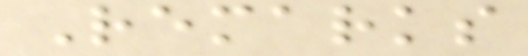Remarks
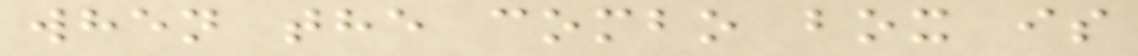when the combo box is
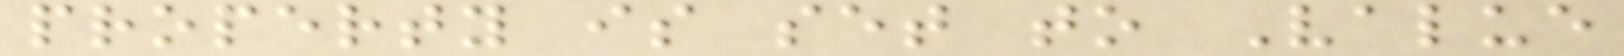property is set to Value
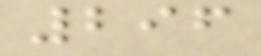296
